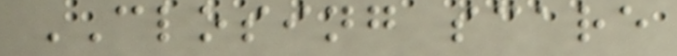CLOSING scare
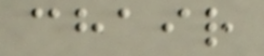chair
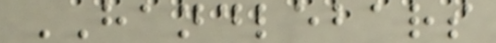HANDLEBARS
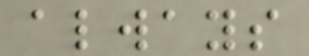always
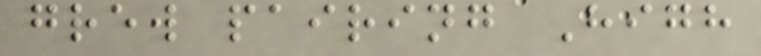grew pairing High
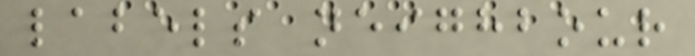labels neighbour
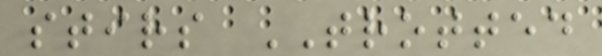stirs TROTTED
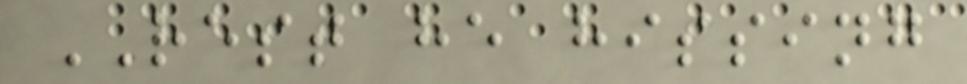REST he hissing
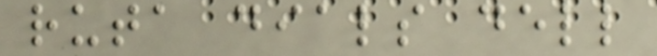ruta dials dell
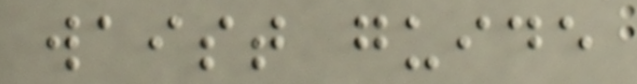waist guide
